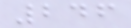246
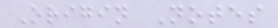Origin Notes
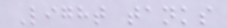Light tanks
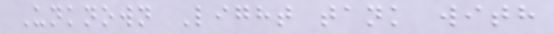Unknown Light tank with
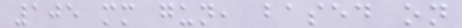105 mm gun, based on
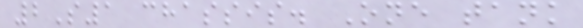2S1 chassis. One tank
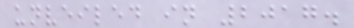unveiled in 2017.
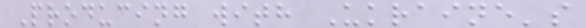Producing with Ukraine's
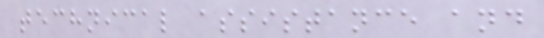technical assistance and
